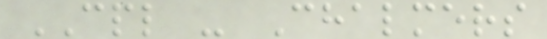CPL - Chalmers
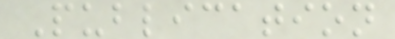Publication
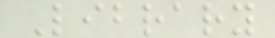Library
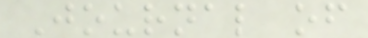Journal of
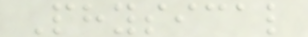Physical
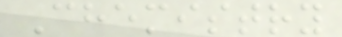Chemistry
